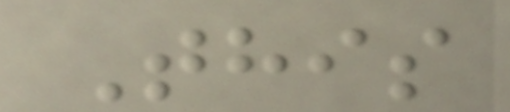This
